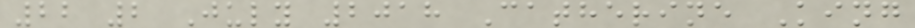22 2 July 2018 Catherine King
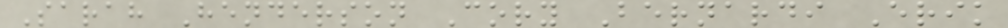Sarah Henderson Cory Bernardi Erik
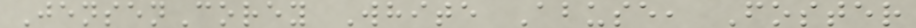JensenCorey White Abuse, Foster
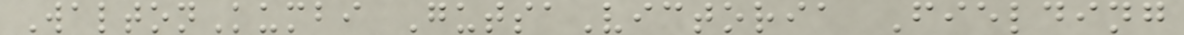WaltonKumbi GutsaVictoria Fielding
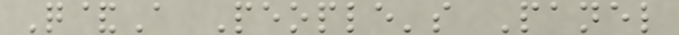Q&A People's Panel
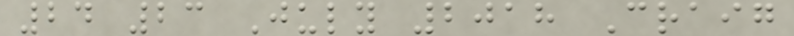24 23 July 2018 Craig
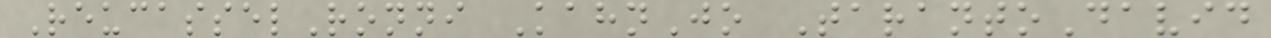ReucasselRonni KahnJo TarantoDavid
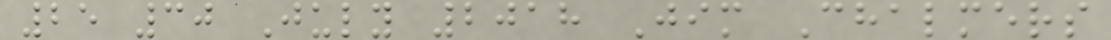25 30 July 2018 Jim Chalmers
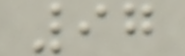97
